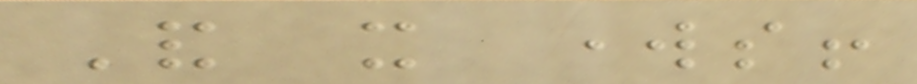And it works!
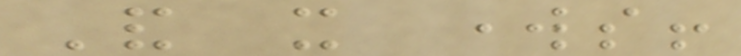And it works!
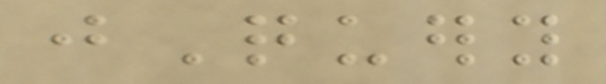jQuery
